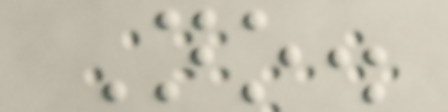No.
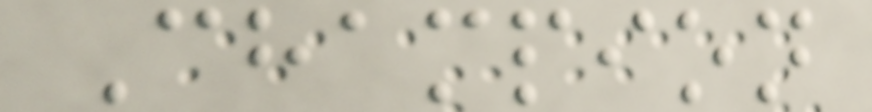Champion
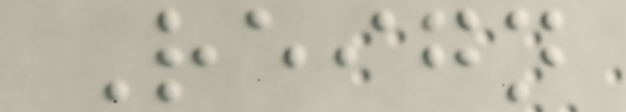Reign
